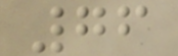76
